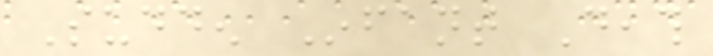Sudden Infant Death
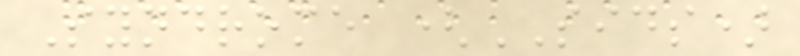Syndrome (SIDS)
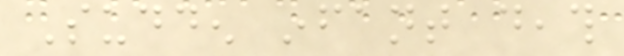Sudden infant death
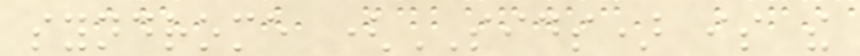syndrome (SIDS) is the
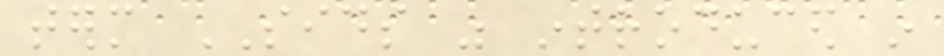term SIDS was introduced in
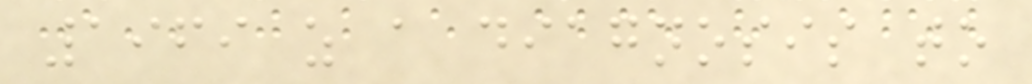1969 as a diagnosis to
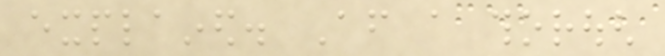explained. After a thorough
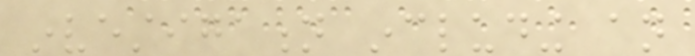investigation including an
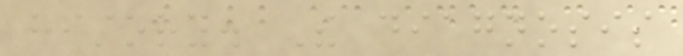history. The diagnosis
